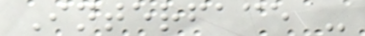Interface -
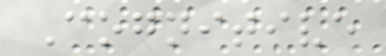Cognitive
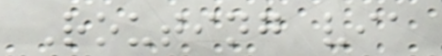Routing via
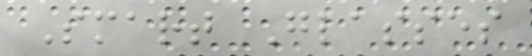Smart Glasses
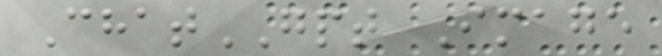ChatGPT Image
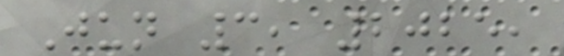Jun 3, 2025,
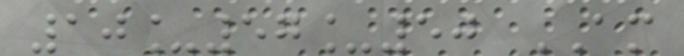10_57_50 AM
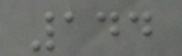144
